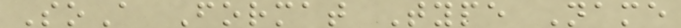SoA Format Type Name
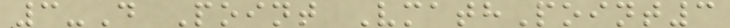3-D Point VmathPoint3
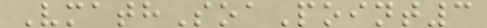VmathSoaPoint3
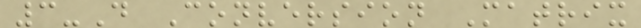3-D Conversion Matrix
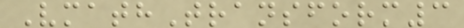VmathTransform3
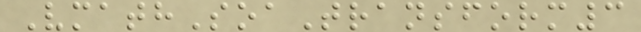VmathSoaTransform3
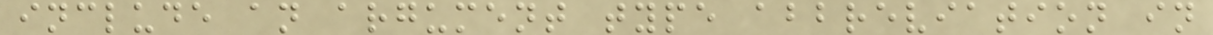include an argument type abbreviation in
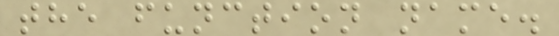the function name.
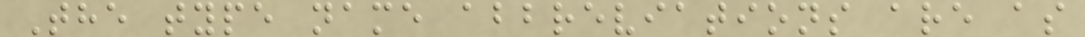The type name abbreviations are as
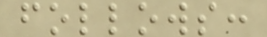follows:
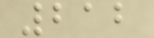212
